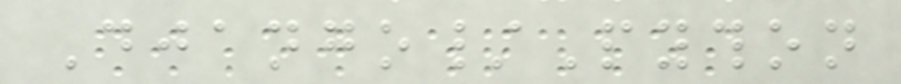Django/Python
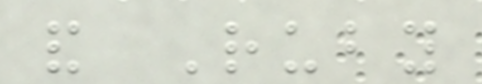and Ruby
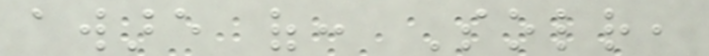aware of: Solr,
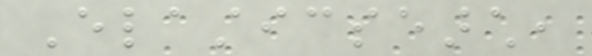Elasticsearch,
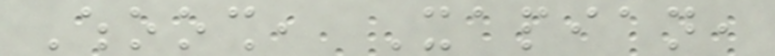Whoosh, Xapian,
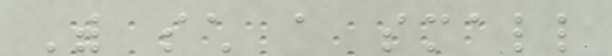With such a small
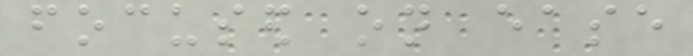focused on ease
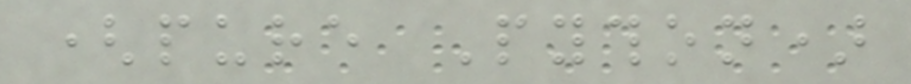(pure Python)
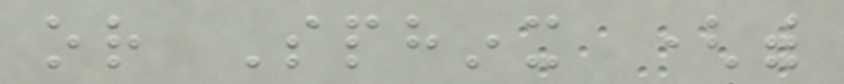or Sphinx (with
